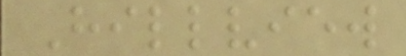Hillview
